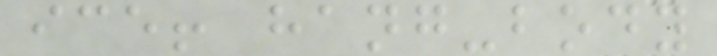ice! hang-body
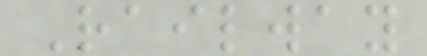Railway
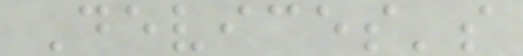Devices's
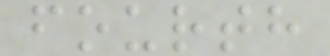fourth
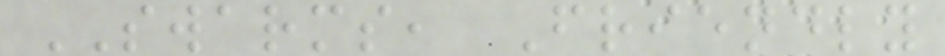SWARMS, Friendly
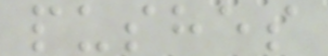pushes
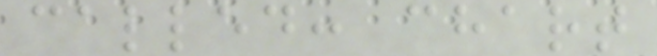called: chart
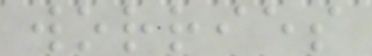worries
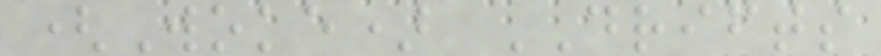(Woke) DRIFTS
